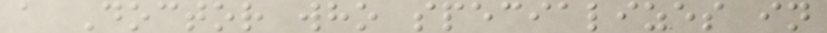a Doctor who specializes in
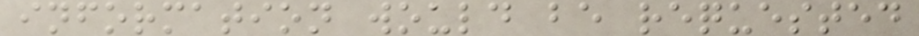information would be requested
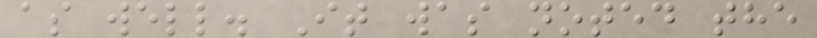as well. It was noted the
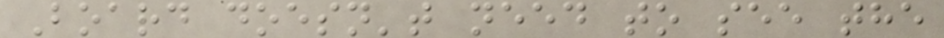Board doesn't need to see the
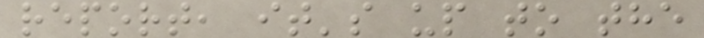report, it's up to the
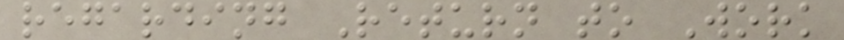regarding Return to Work
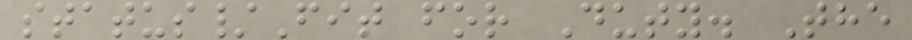status/Fit for Duty. The
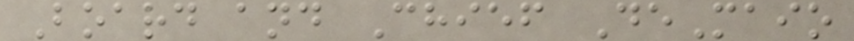Board and Chief DeMaio
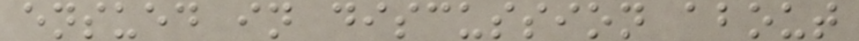ensued in discussion about
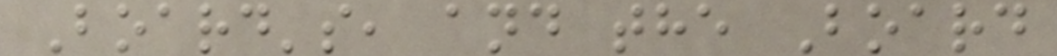Board's, and the Board
